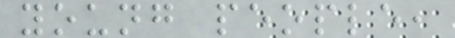young people,
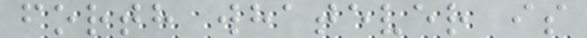forth whatever is
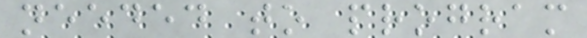needed to program
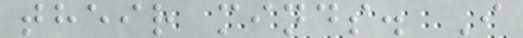their minds. I
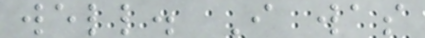well. I was
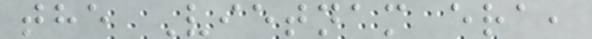the Vietnam era,
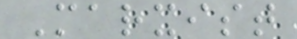Marxist
